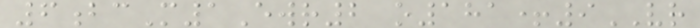6bcM1Ewr2 o181+9VR
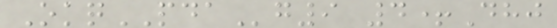OkqPDAg9 4+Dhj
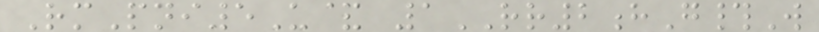RmPni5U& 1RR2hG#W
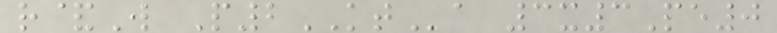r&W P2KTa 3x3Pe0
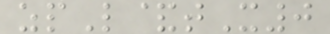zpL&tX0
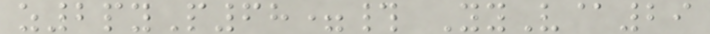z2pyP68=# YyV@29
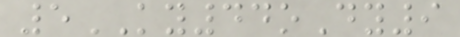5KY44oDy9
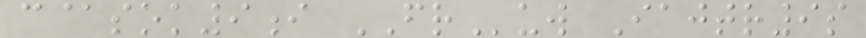c@sok9i FRuw Iajtr9s
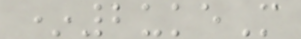*2ukeM
